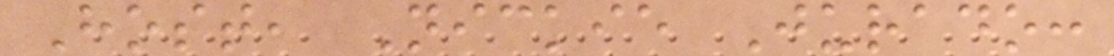Host, Nickie Jurado:
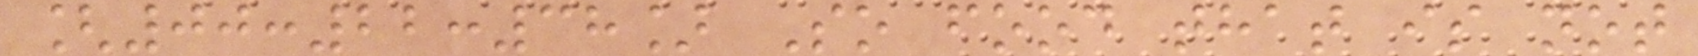[00:22:38] So food that is not
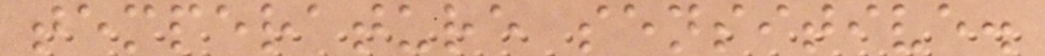temperature sensitive.
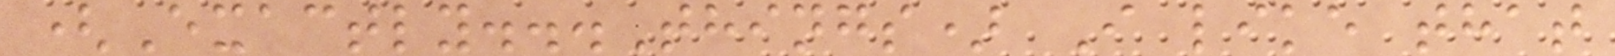(Exactly...Things) I like that
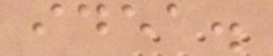idea.
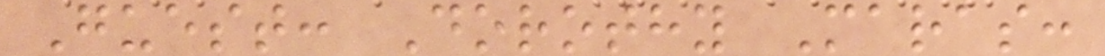Guest: Dorothy Maras:
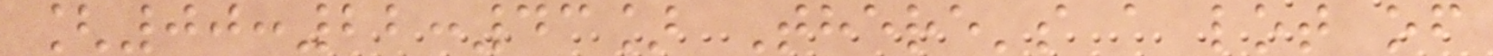[00:22:43] There's a lot of
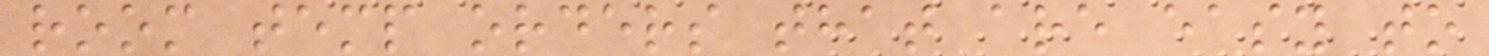room temp orders that are easy to
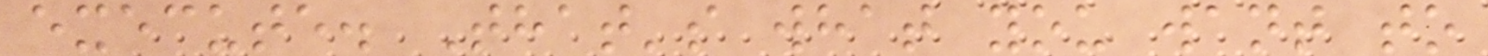execute. That's what you want to
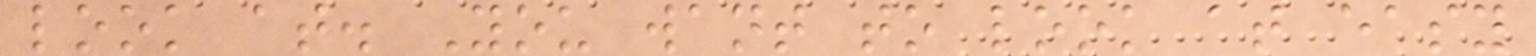look at. You want to look at easy
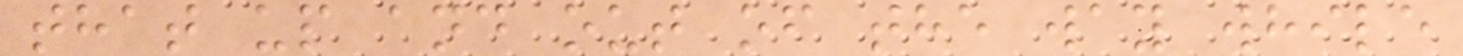that up and out of the way while
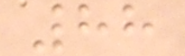88
